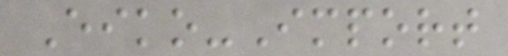Eiko-Import
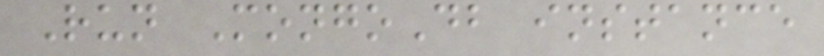Run MongoDb instance
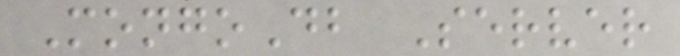MongoDb Server
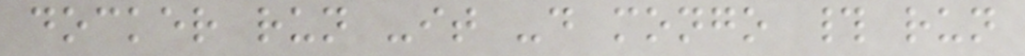docker run -it -d mongo # run
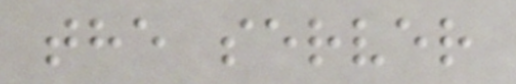the server
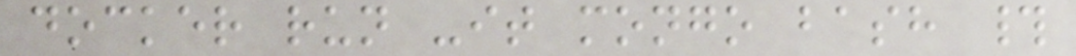docker run -it mongo bash #
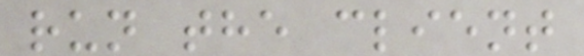run the client
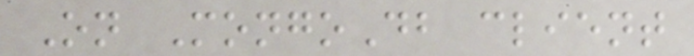On MongoDb client
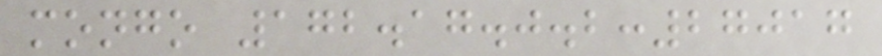mongo 172.17.0.2:27017
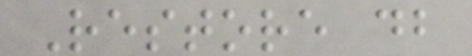Restore db
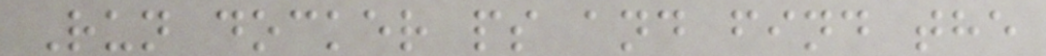Run docker ps and find the
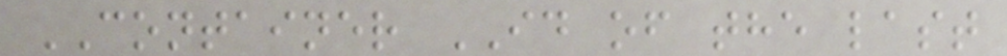CONTAINER ID of the last
